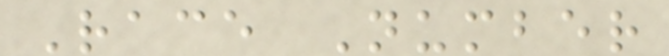Race Number
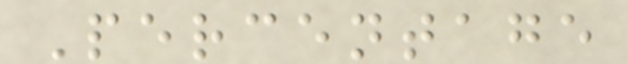Percentage
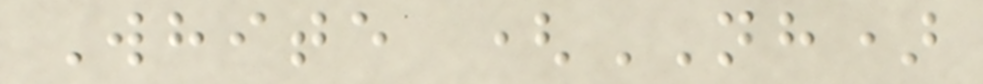White (NH)
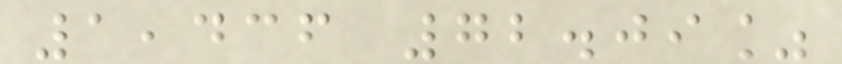1,436 72.09%
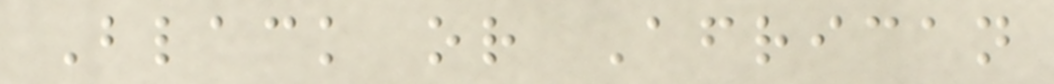Black or African
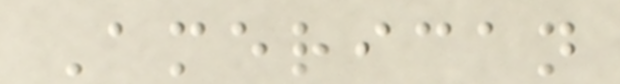American
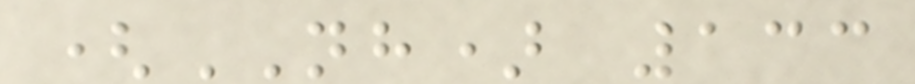(NH) 133
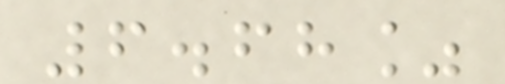6.68%
